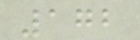172
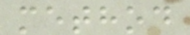method
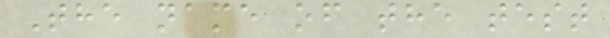The name of the test
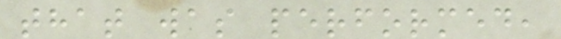that was performed,
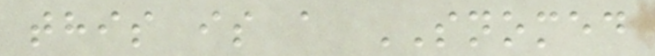this is a SNOMED
